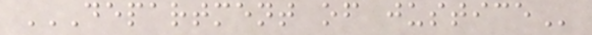DEPARTMENT OF JUSTICE
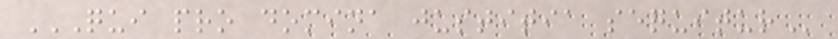QUI PRO DOMINA JUSTITIA SEQUITUR
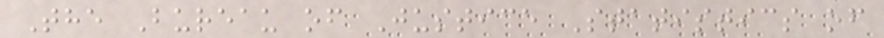The Bureau of Justice Statistics of
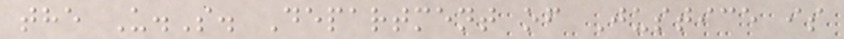the U.S. Department of Justice is
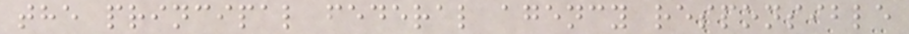the principal federal agency responsible
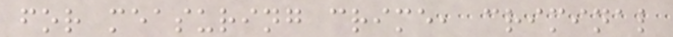for measuring crime, criminal
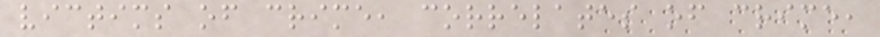victims of crime, correlates of crime,
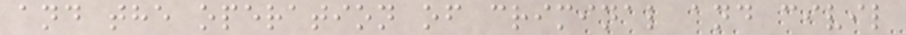and the operation of criminal and civil
